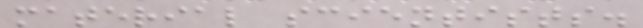material scientists.
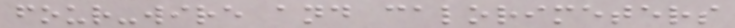four-wire and calorimeters
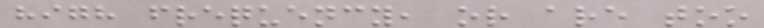high frequency, or are too
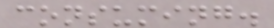consuming.
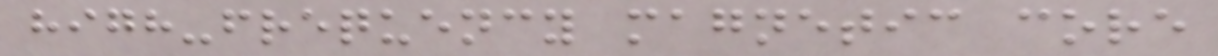high-frequency magnetic core
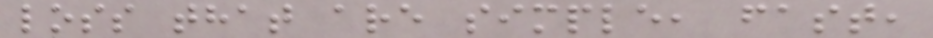loss that are simple, fast,
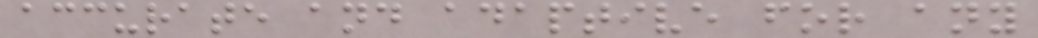accurate and adaptive for any
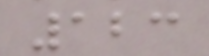123
